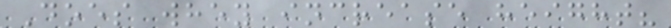Does whey increase height?
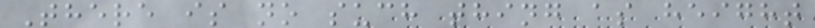There is no such thing as height
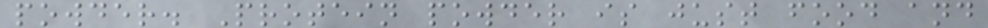powder. Protein powder is just food and
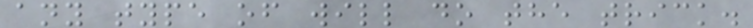any type of will do the trick.
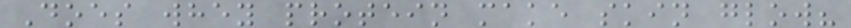Does whey protein make skin glow?
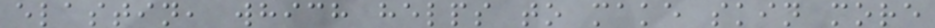elastin, which helps to make skin more
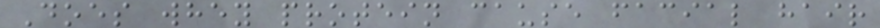Does whey protein cause facial hair
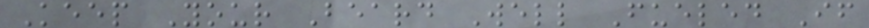Keep Your Beard Well Fueled If
